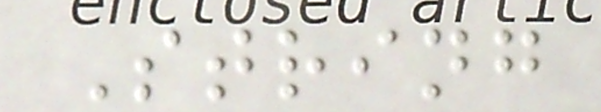String
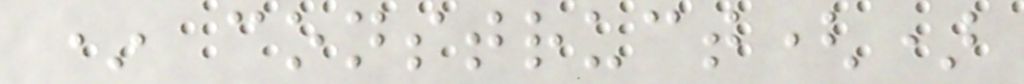* construct()
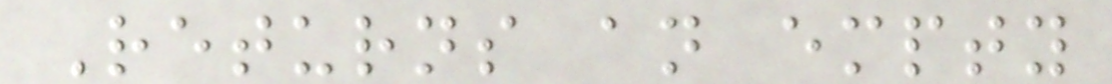Returns an empty
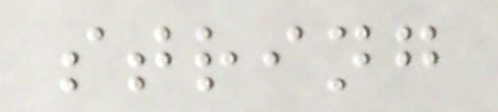string
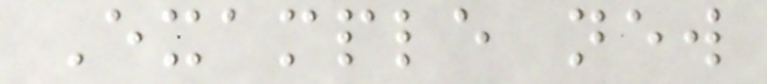Example new
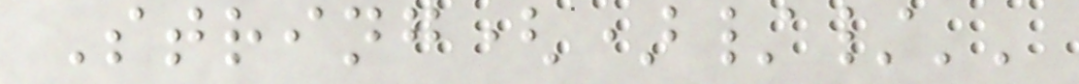String()//''
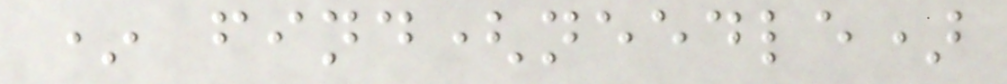* find(needle)
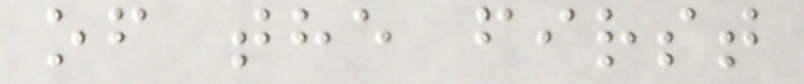of the first
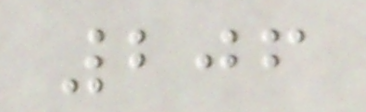206
